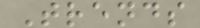Trends
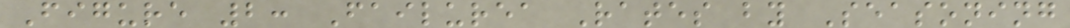Figure 2: Failurea Rates by Seasoning
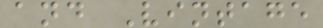and Vintage
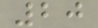20
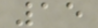15
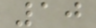10
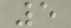5
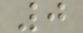0
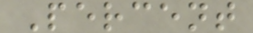Percent
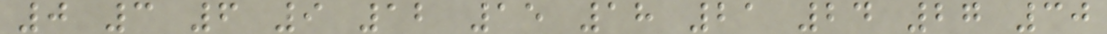0 3 6 9 12 15 18 21 24 27 30
